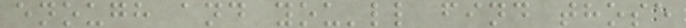enough and you'll find those
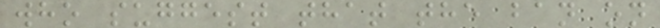who suggest that the ban on
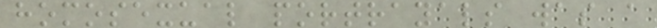homosexual portrayals was a
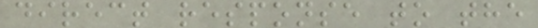direct response to the
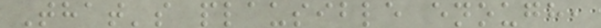That's plausible enough,
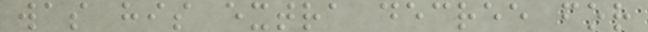was his extra decree for
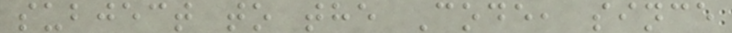subject to the Code, since
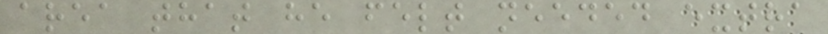area that he felt needed extra
